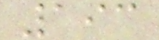193
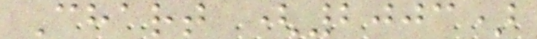Chart (2003)
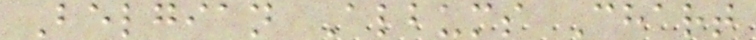Belgian Albums Chart
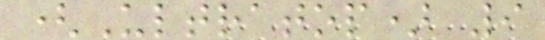(Ultratop) 9
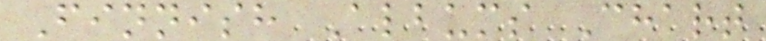Finnish Albums Chart
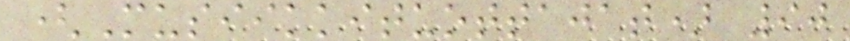(Musiikkituottajat) 90
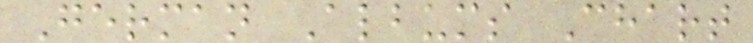German Albums Chart
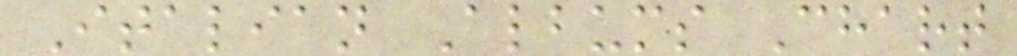Italian Albums Chart
